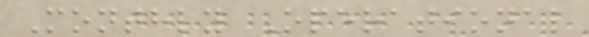Monthly Operational
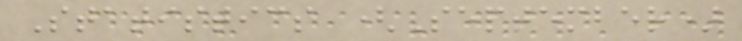Statistics (September)
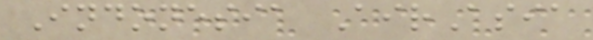Indonesia AirAsia
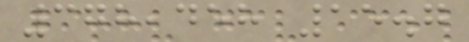378,458 15.7
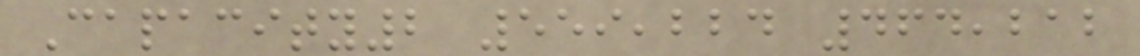Capacity2 559,224 464,212
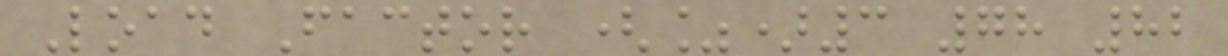Load Factor (%)3 78 82
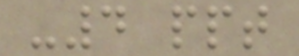-4 ppt
